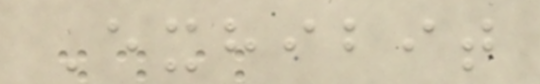Exhibit
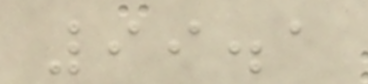99.1
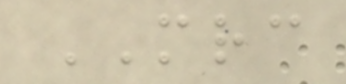MRC
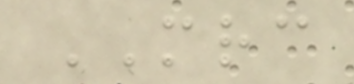MRC
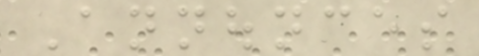Announces
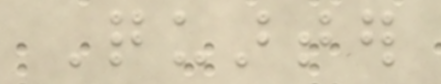Quarter
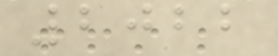2022
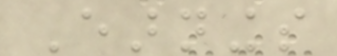Earnings
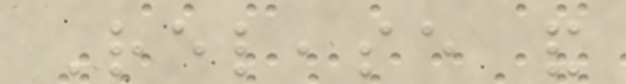Release and
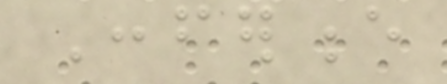Conference
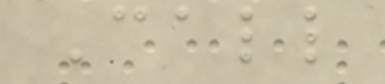Call
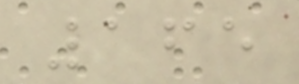165
